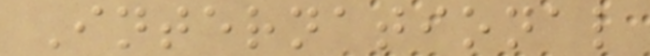International
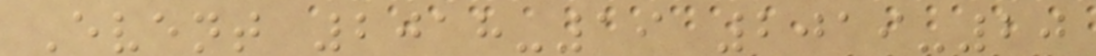Event 2018-19 2019-20
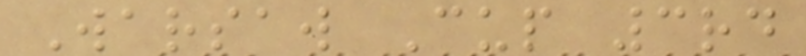Warsaw Cup 3rd
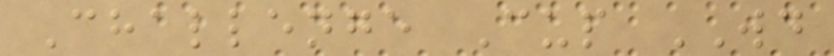Challenge Cup WD
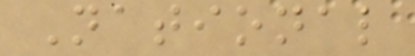National
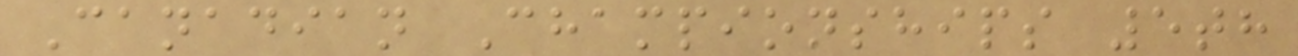Canadian Championships 5th
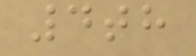4th
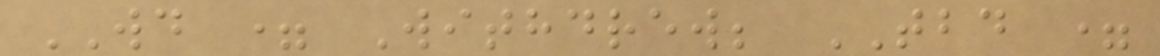WD = Withdrew; TBD =
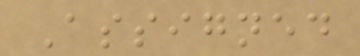Assigned
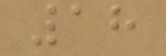18
